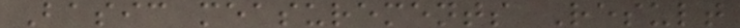Basic measurements Result
